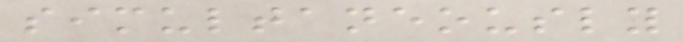simultaneously
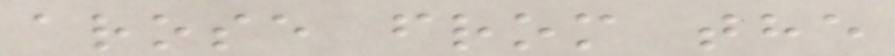arose from the
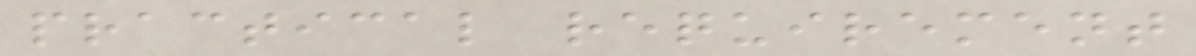practical requirement
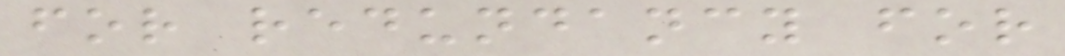for redundancy for
